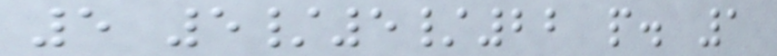5 5/5/22 p. 1
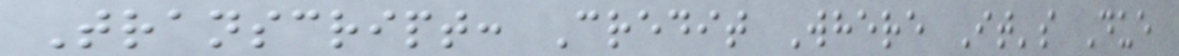Transcript: Credit Where It's Due
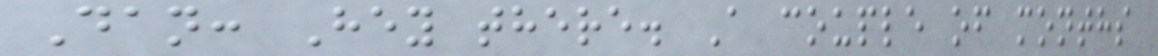Dan: Hey there. A couple of months
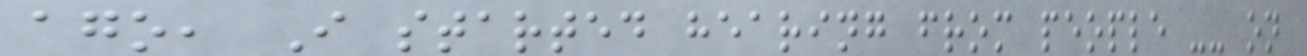ago, I started hearing from people -- on
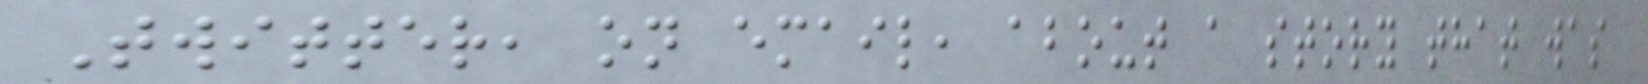Twitter, on email, about a story that was
